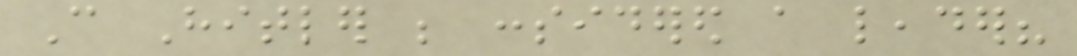Can Hitler be considered a leader?
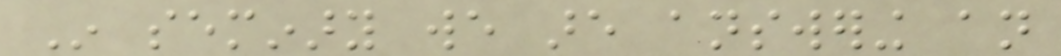In seminary we are answering an
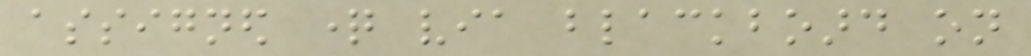assigned question via blackboard on
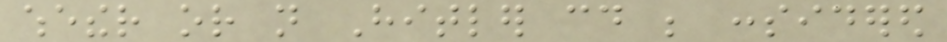whether or not Hitler could be considered
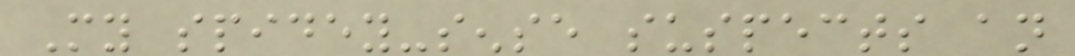My spidey-sense suspects an
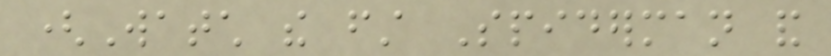(Watch the first Spiderman and
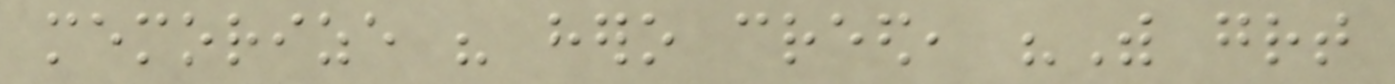memorize his hero creed, "With great
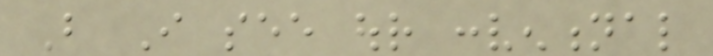But I see our conventional
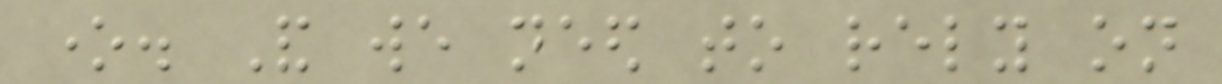one. And we need to rely on
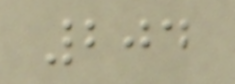204
